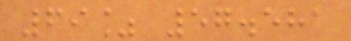69% 57.581
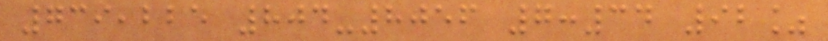739,225 804-8056 7:34 92%
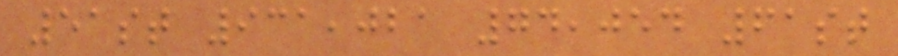51st 931,021 74,054 61st
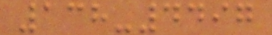138-4497
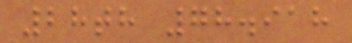28th 78.918
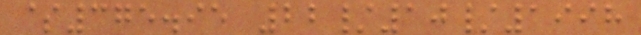$375.95 22/10/1998
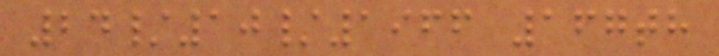24/10/1966 167th
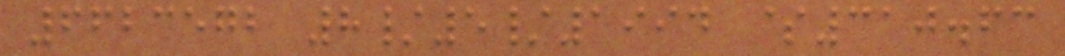6623572 8/5/1994 $310.63
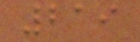219
